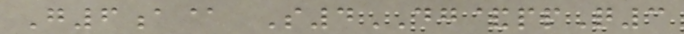G6a@ S4DG&ppQ3
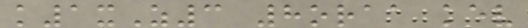k1xZ3 8oraa kev
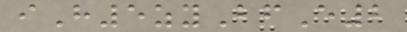iH5zyBfE2
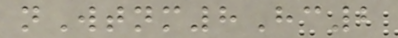nWtnm8Hc2
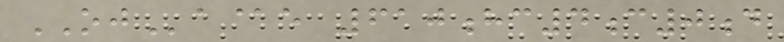OJa@e 610hc4c0d
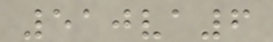510va6
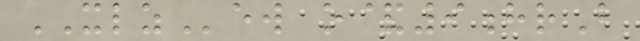XLZew o&9hrB
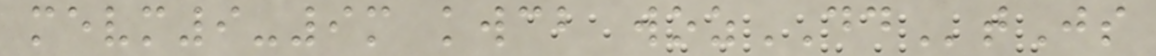mevm9-9m kwcb wozDDtJs
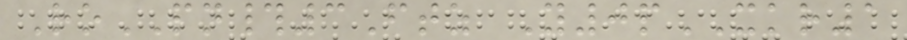RoPN#3Ftz Y0pXKR1
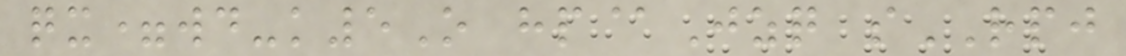qx=wd-k5O hp@Jzq sRPJ
